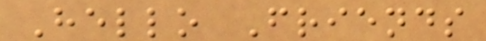Hello Friends
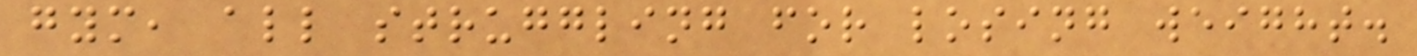gym, all struggling for losing weight.
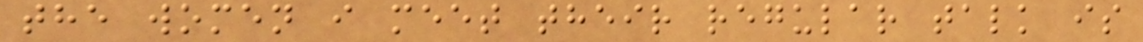the women i meet their regular talk is
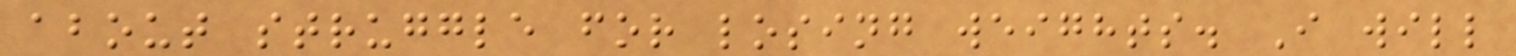about struggle for losing weights. I will
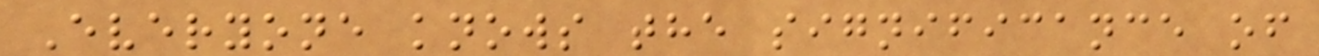Everyone knows the significance of
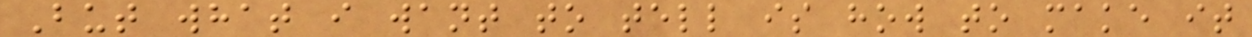But what i want to tell is how to make it
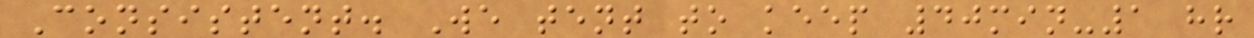Consistent. We tent to keep 40min-1 hr
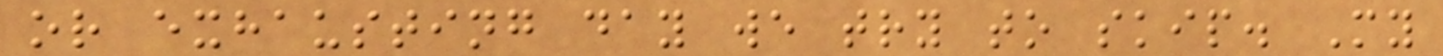or exhausting day we try to skip. My
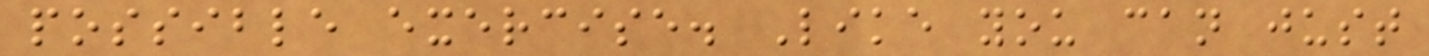possible exercise. Like you can just
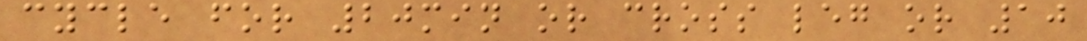cycle for 20min or cross leg or 10
